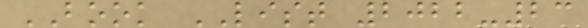BOOK LIST 2022-23
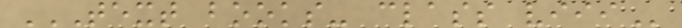TEXT BOOKS- CLASS VIII
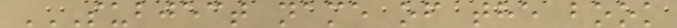SUBJECT NAME OF THE BOOK
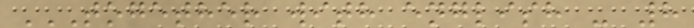TOGETHER WITH ENGLISH - 8
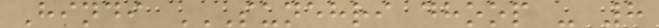Hindi SUNEHRI DHOOP - 8
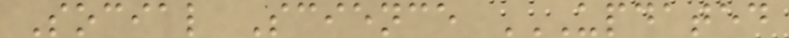Social Science UPDATED
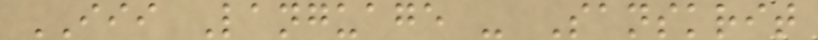III Language - Sanskrit
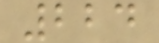224
